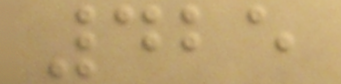425
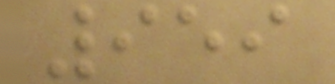959
